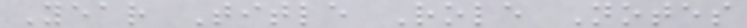Year Title Role Notes
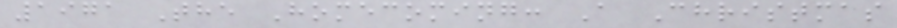1971 The Homecoming: A Christmas
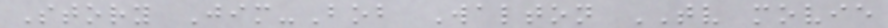Story Jim-Bob Walton TV movie
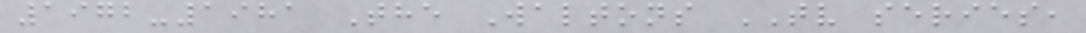1972-1981 The Waltons TV series,
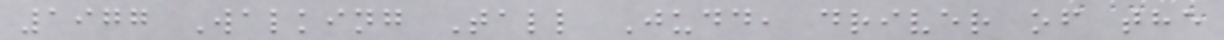1977 Walking Tall Judd, driver of the
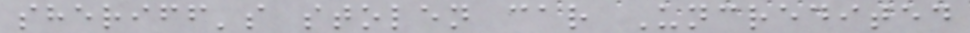sheriff's stolen car Uncredited
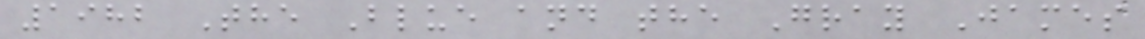1982 The Blue and the Gray James
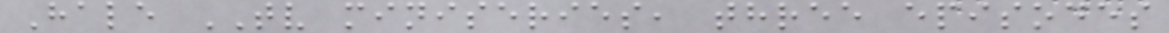Hale TV miniseries, three episodes
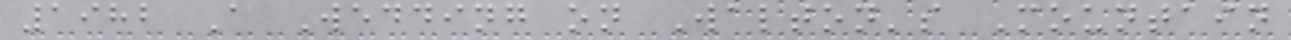1982 A Wedding on Walton's Mountain
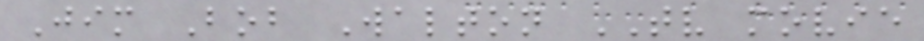Jim Bob Walton TV movie
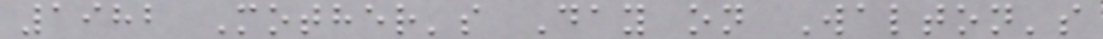1982 Mother's Day on Walton's
